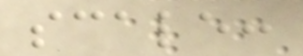scale:
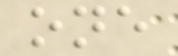one
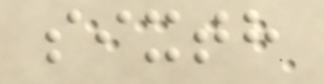sixth
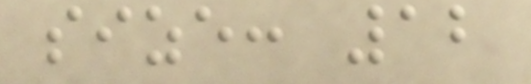size: 12
